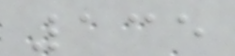135
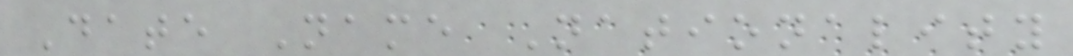Date Name Nationality
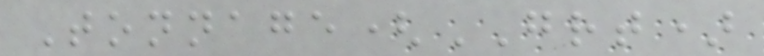Tonnage(GRT)
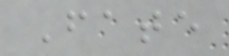Fate
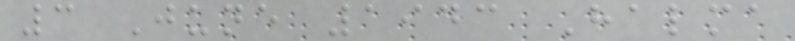3 June 1943 Halma
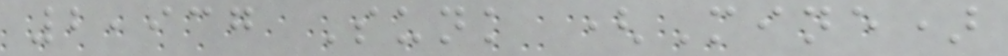2,937 Sunk (Mine)
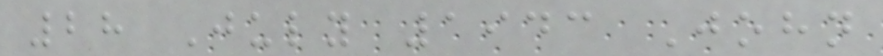28 July 1943 John
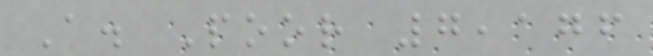A. Poor 7,176
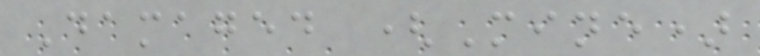Damaged (Mine)
